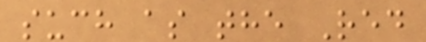such as the Red
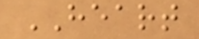HEART
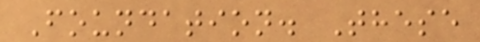Foundation. These
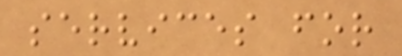services for
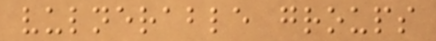vulnerable groups
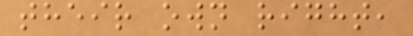their own right,
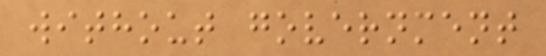without government
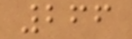266
